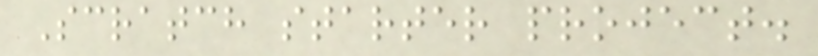Scratch starter project.
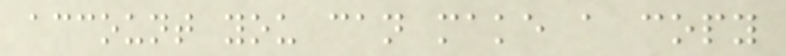account you can make a copy
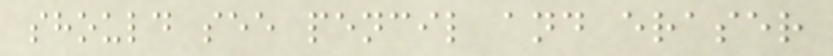should see pencil and eraser
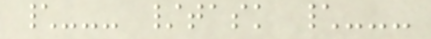\--- /task \---
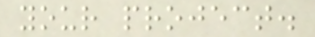your project.
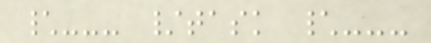\--- /task \---
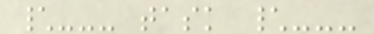\--- task \---
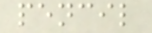pencil
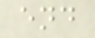end
